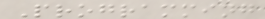Programming
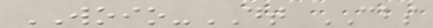WOIO-DT CBS
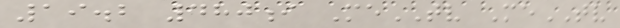19.2 480i MeTV MeTV
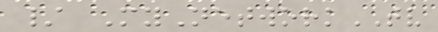/ MyNetworkTV
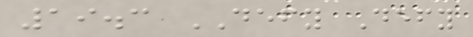19.3 DEFY Defy
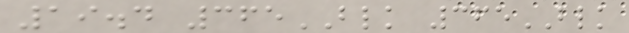19.4 365BLK 365BLK
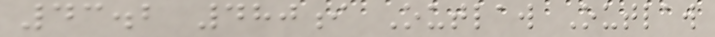43.2 480i Outlaw Outlaw
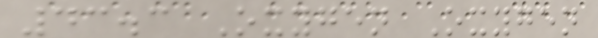43.3 Oxygen Oxygen
